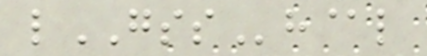lGSSh@l
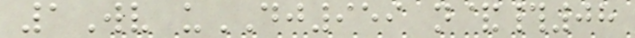1Wv uDJ959 n&#08
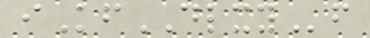iKfDLXYf
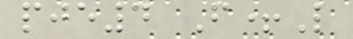pje4 F+L
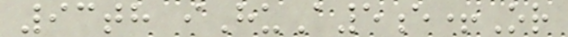93th iHuA5e+Or
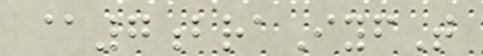@7braIyfT
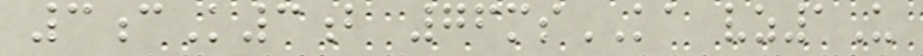3cK3b 76msKA vz1U
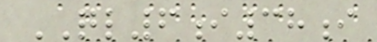QL6i38i
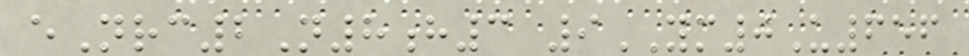eNrc2N8h3 9YM0U656
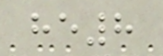he8
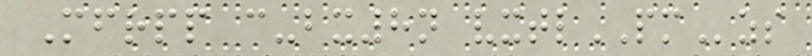Mfrpp c-bx8n vxtlPMzs
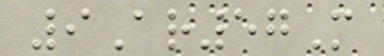9Ar57M
